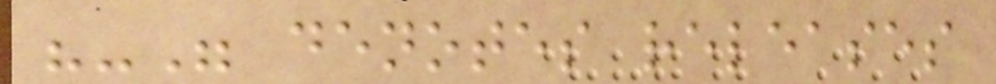"-" denotes releases
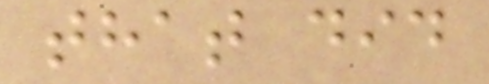that did
